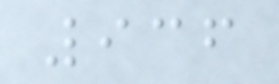936
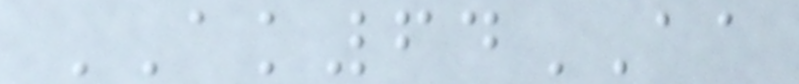AK64AA
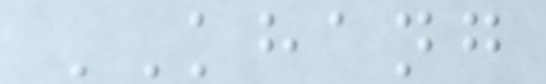KHANG
